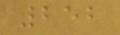252
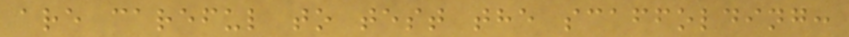are careful to test the scaffolding:
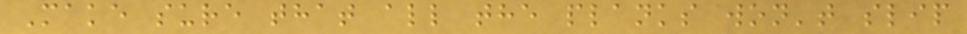Make sure that all the planks won't slip
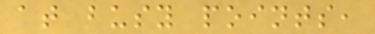at busy points,
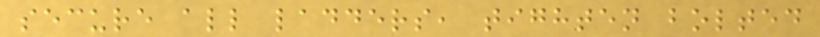secure all ladders, tighten bolted
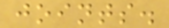joints.
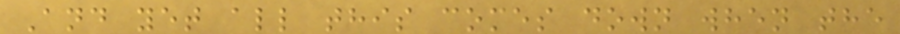And yet all this comes down when the
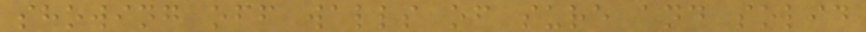showing off walls of sure and solid
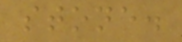stone.
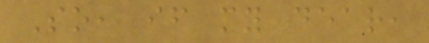So, if my dear,
